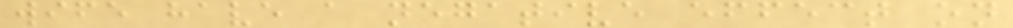wife have a negative effect on
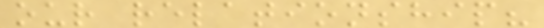our relationship?
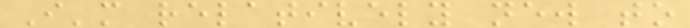I'm relatively new to
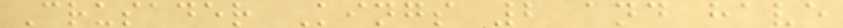Crusader Kings 2 and have
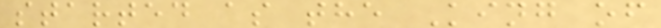started as the King of
